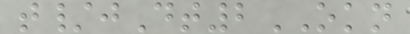t/jDt2OKN
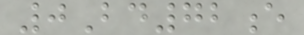0Bd72e
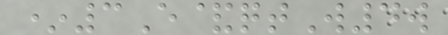*3E&qtW4w
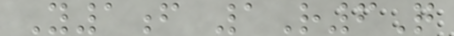Y1f 1R6Q
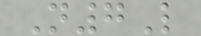N7L
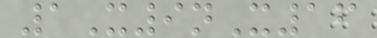1X9nX16
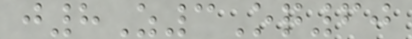j8Z3Oq60
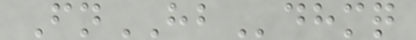FnHBdhmq
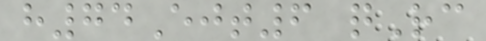h74Ejt6 qRc
